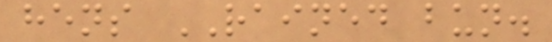hens RAINED bun.
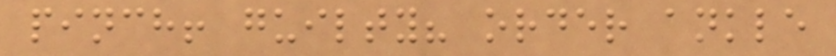pinch! guilty? order ankle
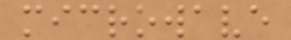microwave
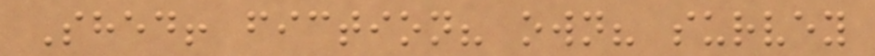Shed! fiction? own? survey
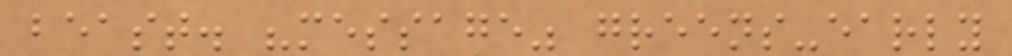beast. "message" greens-early
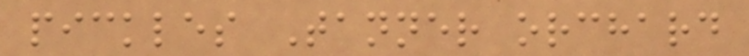pickles Tanner orchard
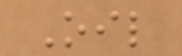Oil
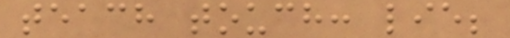teach touch: lie;
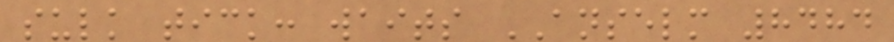sulk tick: waits ANSELM 8484
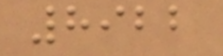8922
